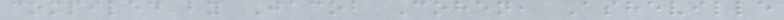compiled by Jacob Cohen, Asheville
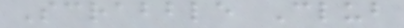Scrabble Club
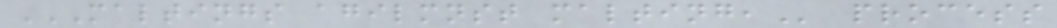MALTINGS AGILMNST MALTING, process
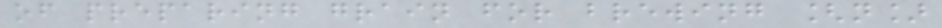of preparing grain for brewing [n]
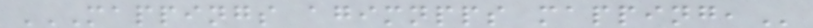MAPPINGS AGIMNPPS MAPPING,
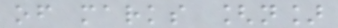of marks [n]
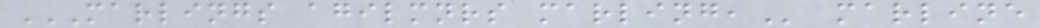MARLINGS AGILMNRS MARLING, marline
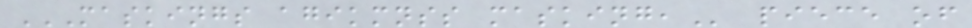MASKINGS AGIKMNSS MASKING, piece of
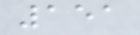151
